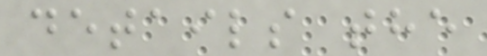details the
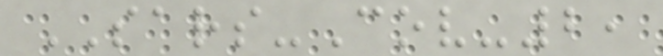SARS-Cov-2,
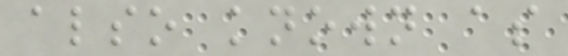also known as
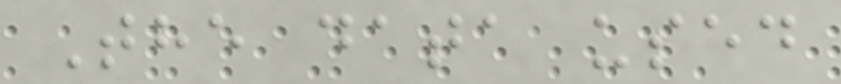The data used
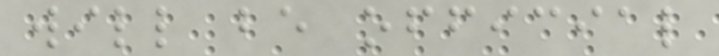will be official
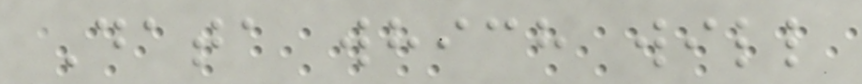Data which will
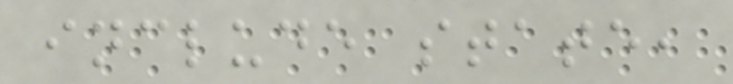include state,
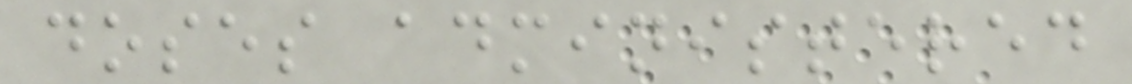doses administered
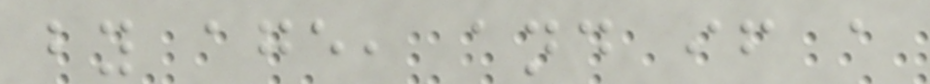by age, and if a
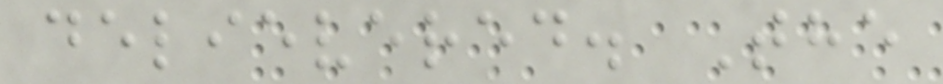delievered. The
